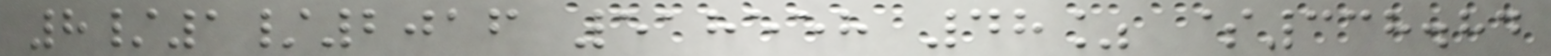8/1/2016 518558 48% $338.84
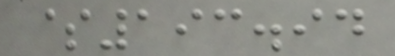$193.94
